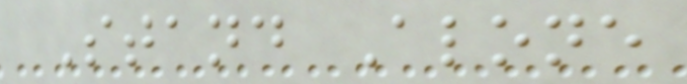Stand Alone
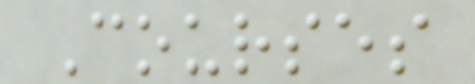Courses
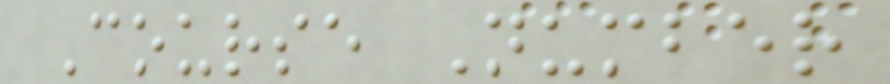Course Number
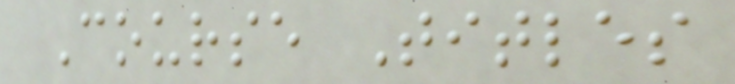Course Titles
